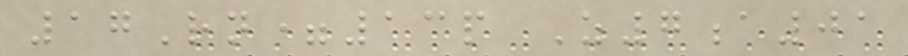17Rn=13p Z7a01
